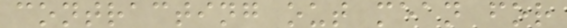contracting out mean for
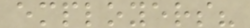employers?
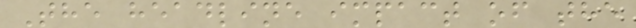The headline impact of the
